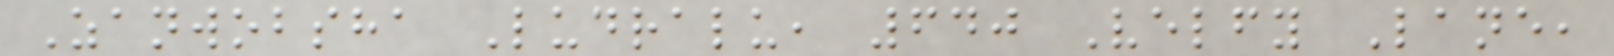Zanwobsha Ludralu, 640 Velfy Lane,
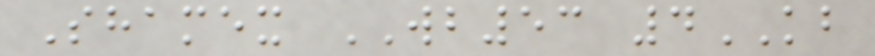Shamex WB53 4KB
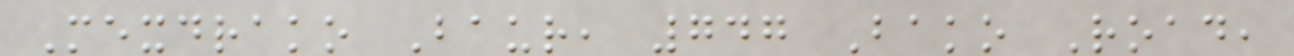Mexdrako Baur, 747 Bako Road,
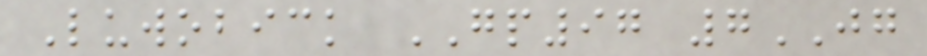Luwobick GP97 7JG
